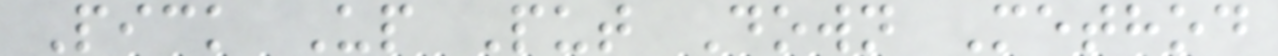Pick Up Put Down Method
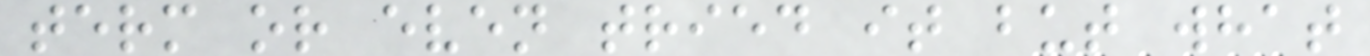term or even tried it but what
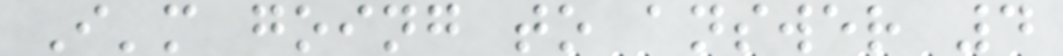I'm going to answer 4
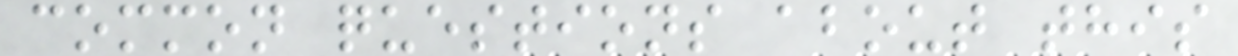common questions about this
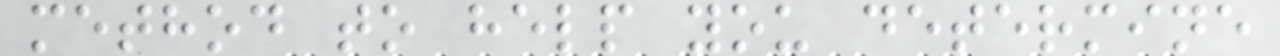method to help you determine
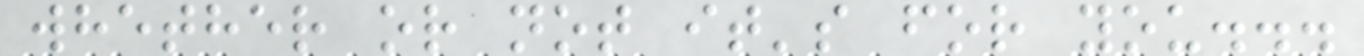whether or not it's for you...
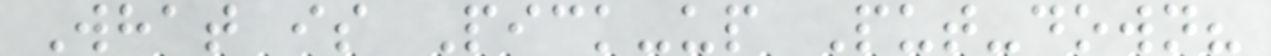What is Pick-up Put-down?
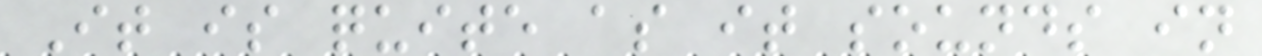It is quite as it sounds in
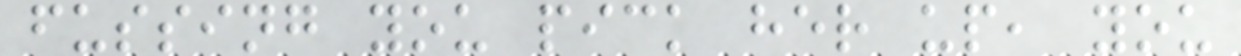fussing you pick her up, you
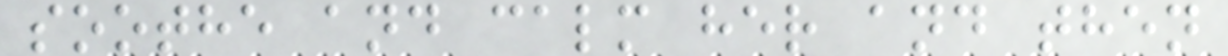soothe and calm her and then
